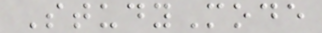StudyMode
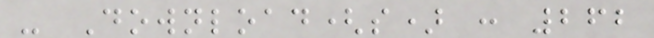- Download(s) : 262
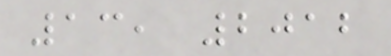13, 2012
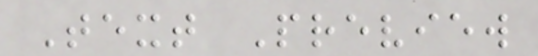Text Preview
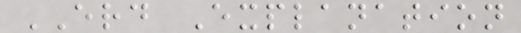ERD Explanation
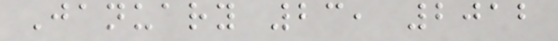January 23, 2012
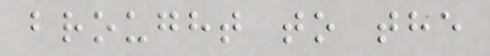brought to the
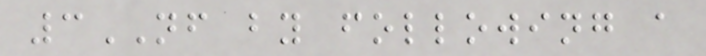3NF by following a
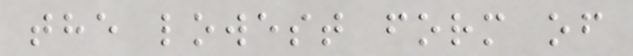the lowest form of
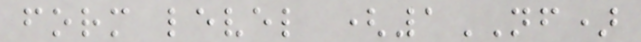form level (1NF)
